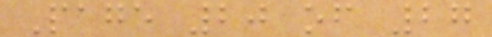Page 20 of 27
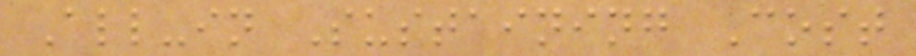All-in Sustaining Cost
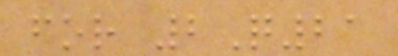for 2Q21
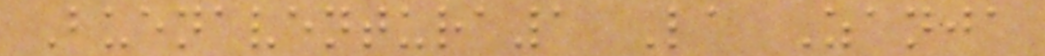Buenaventura1 La Zanja
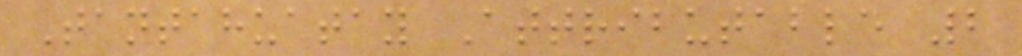Tantahuatay Attributable 2
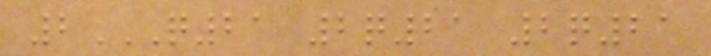2Q21 2Q21 2Q21
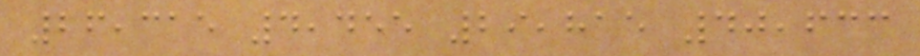26,315 4,455 29,815 40,633
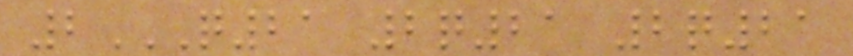2Q21 2Q21 2Q21
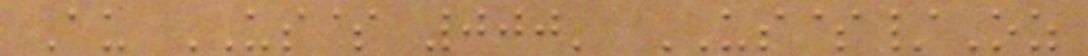Au US$ 000' US$/Oz
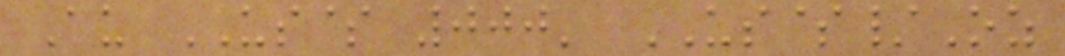Au US$ 000' US$/Oz
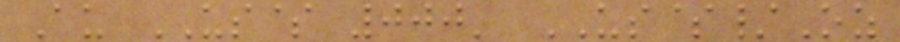Au US$ 000' US$/Oz
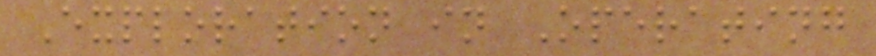Exploration in Operating
